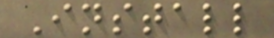Install
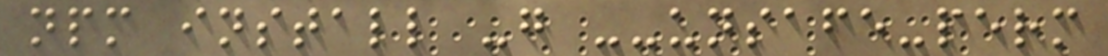npm install -g --unsafe-perm
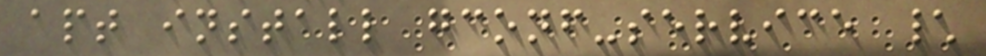apt install gconf-service \
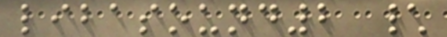libasound2 \
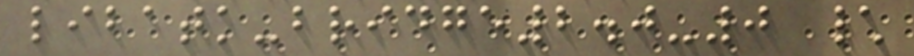libatk-bridge2.0-0 \
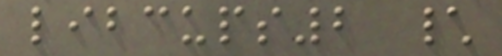libcups2 \
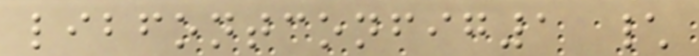libfontconfig1 \
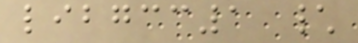libgcc1 \
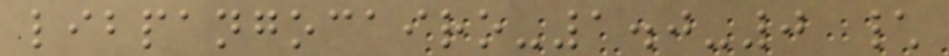libpangocairo-1.0-0 \
